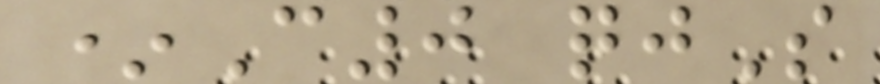*C0 qjS
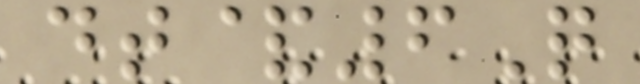dt&6Q
